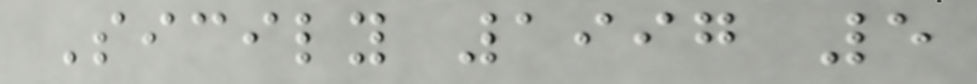Sicily 1997 5
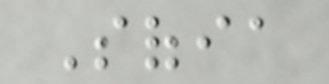Sofia
